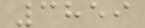3859
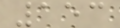153
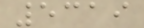5319
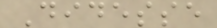Didesse
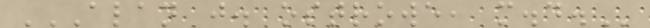ALAN J. OSTROWE, M.D.
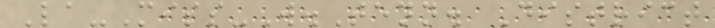La-Miss-W.Tenn. District
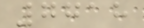7718
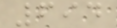694
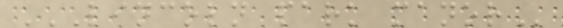LINCOLN PARK MANOR
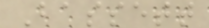Bassett
